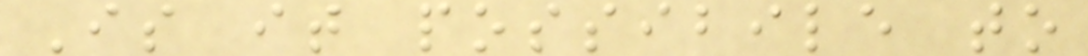Is it possibile to
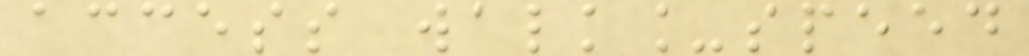access walk_speed
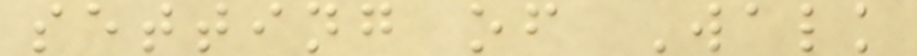setting of Walk
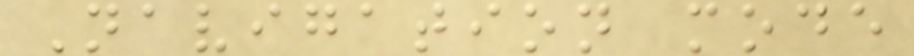Navigation mode
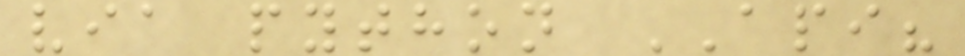via python API?
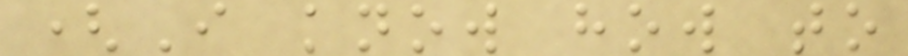(I know how to
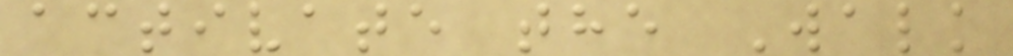activate the Walk
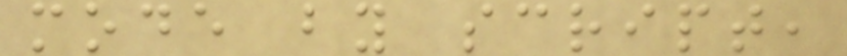mode by script,
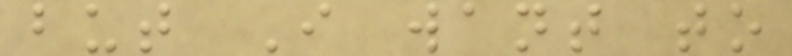but I want to
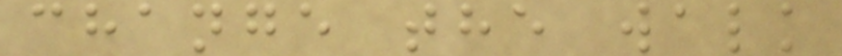change the walk
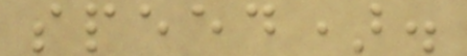speed).
